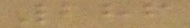286
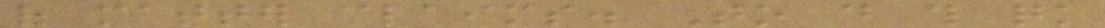of matter claims. To do this quick
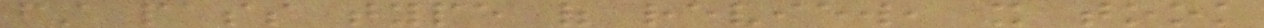first pass type of review, it took
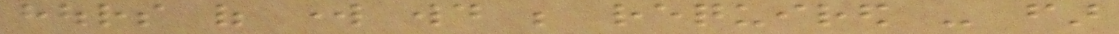hours of work would be required - far
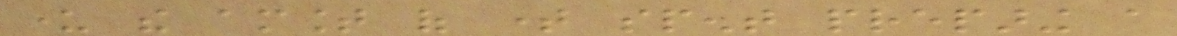under the amount of time spent preparing a
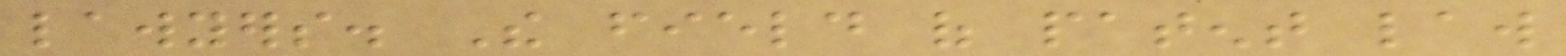lawyers. The field of patent law
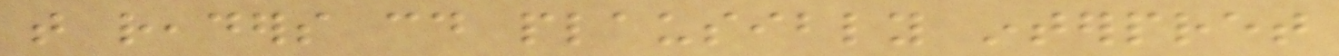that readers could plausibly interpret
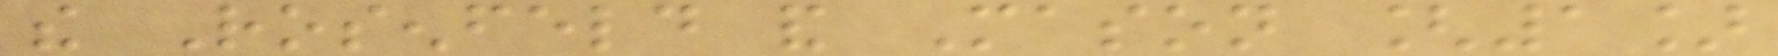the Rosenfeld and Mason [1]
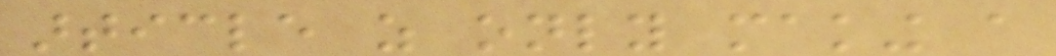article as only making a
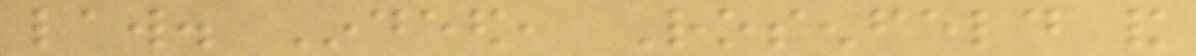law. Indeed, Rosenfeld and
